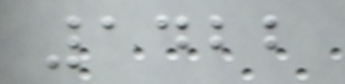1422
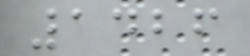1426
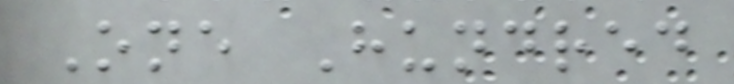One Hundred
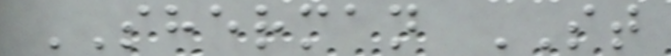SHERMAN ST
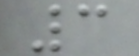3
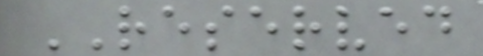RESERVED
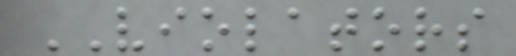VIOLATORS
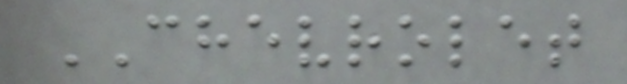CHEVROLET
